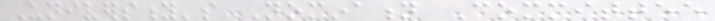University's Nomination Committee
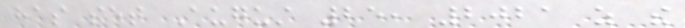has set August 25, 2021 as the
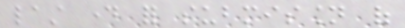last day for submission of
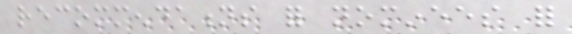recommendations for nominees for
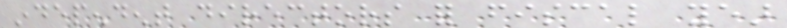independent directors for fiscal year
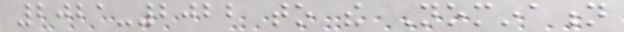2021-2022 to the Nomination
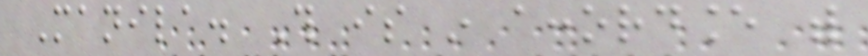Manila. This is in accordance with
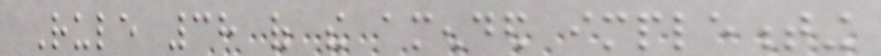Rule 38 of the amended implementing
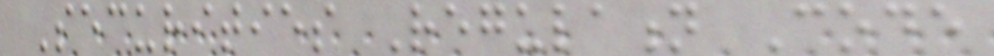Securities Regulation Code
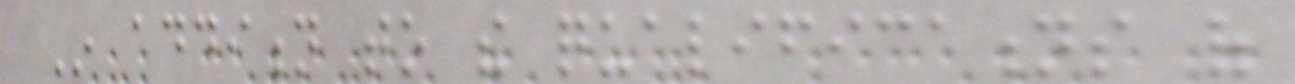In addition to the qualifications of
